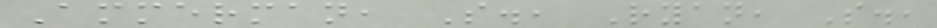Ammerman, S., Ryan, S.,
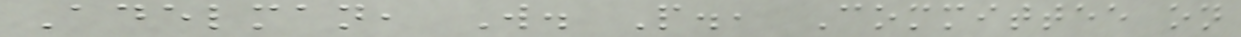Adelman, W. P., Committee on
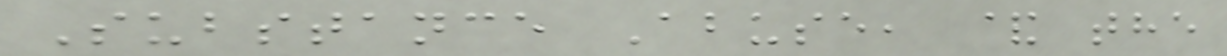Substance Abuse, & the
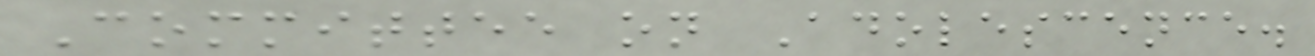Committee on Adolescence.
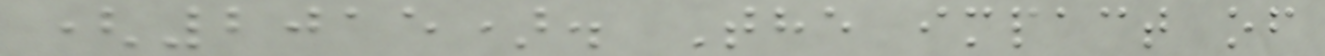(2015). The impact of
